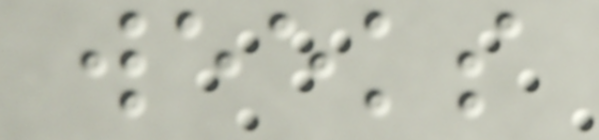weeks
